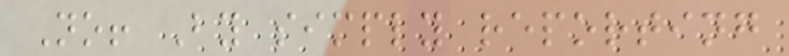No! By simply reporting
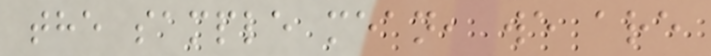the sample mean, we are
